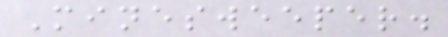Minesweeper.
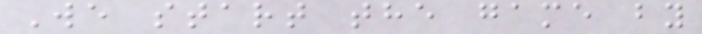We start the game by
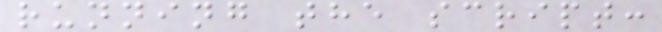running the script:
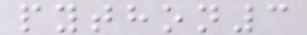python3
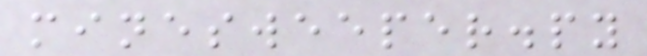minesweeper.py
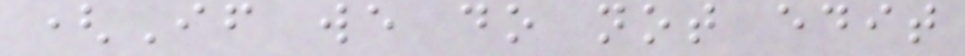(If we do not edit
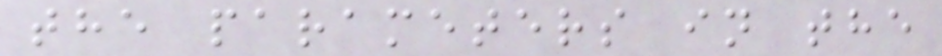the parameters in the
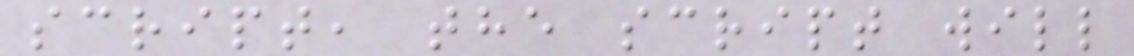script, the script will
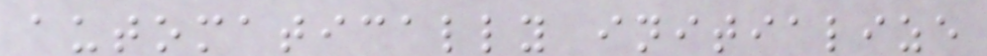automatically initialize
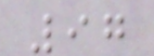97
